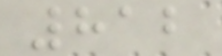812
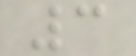3
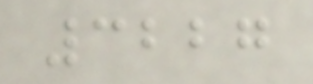3227
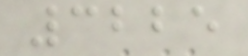3225
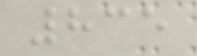835
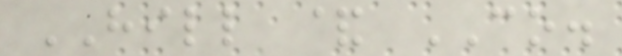HILL & CO.
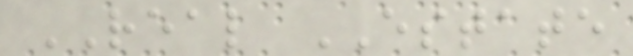REAL ESTATE
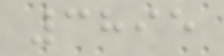3895
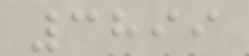3899
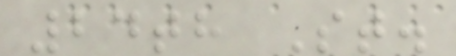24th St.
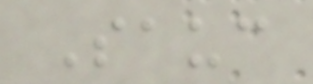Sauc
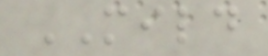MILD
